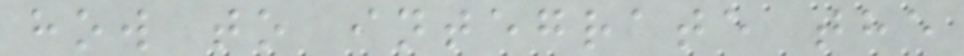how to integrate the
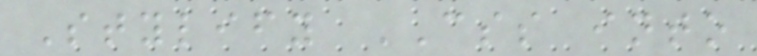Stylify CSS into
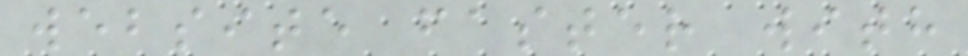website faster with
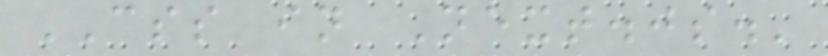CSS in Next.js.'
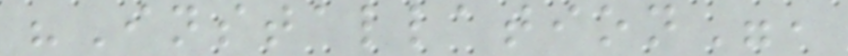"Installation",
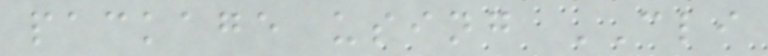package using CLI
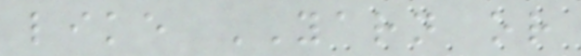like YARN or
